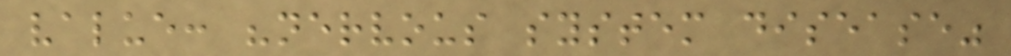value: "nervous system disease"
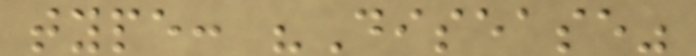type: "Disease"
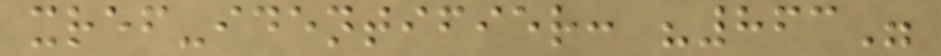xref-identifier: "863"
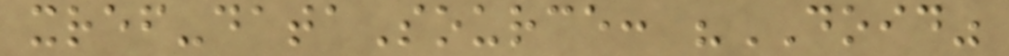xref-dataSource: "DOID"
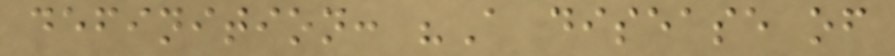definition: "A disease of
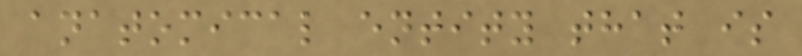anatomical entity that is
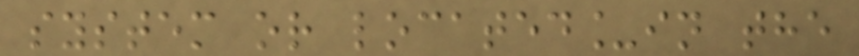system or located_in the
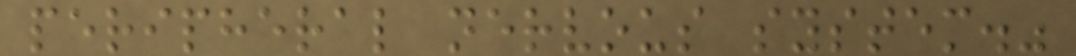peripheral nervous system."
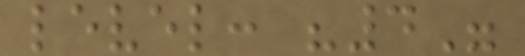level: "4"
